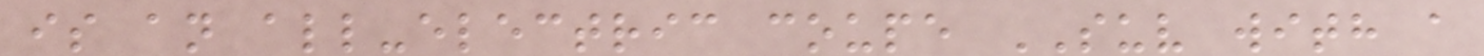is an all-electric coupe SUV with a
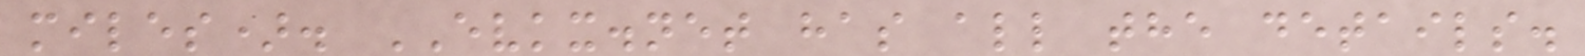miles). EVKX.net has all the details.
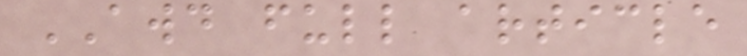AWD full article
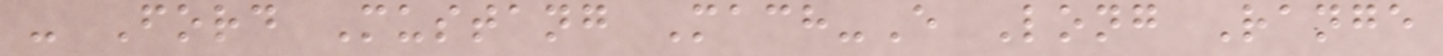- Ford Mustang Mach-E Long Range
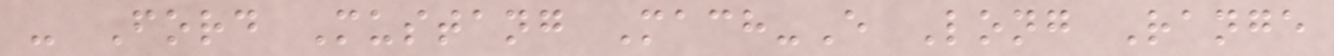- Ford Mustang Mach-E Long Range
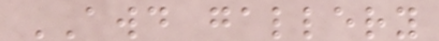AWD gallery
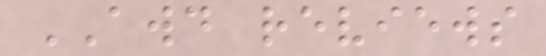AWD reviews
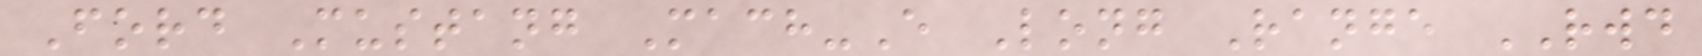Ford Mustang Mach-E Long Range RWD
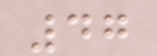47
